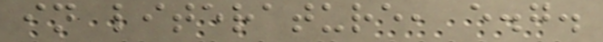in literature, e.g.
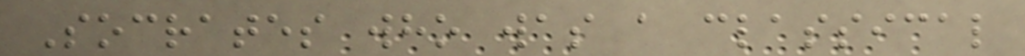Socrates who was a classical
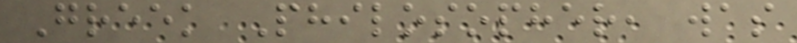Greek Philosopher, was
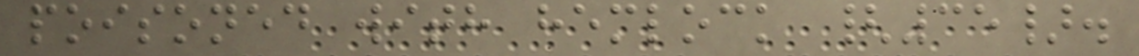poisoned with hemlock {35}.
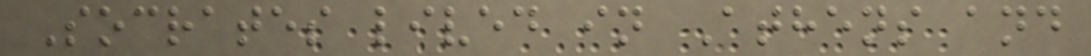Socrates lived in Athens and
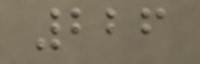226
